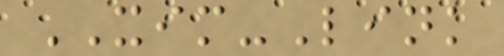XIM-Link
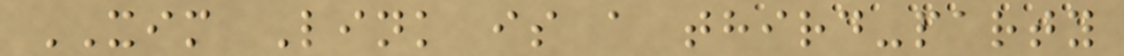XIM Link is a third-party
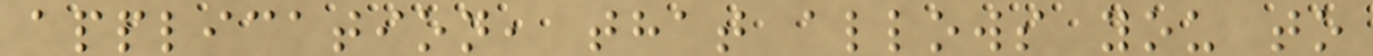application, that allows you to
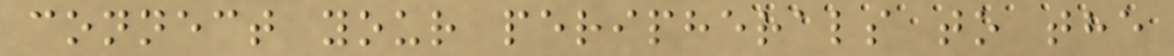connect your peripherals to the
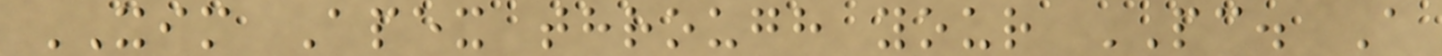XIM Apex through your PC. A
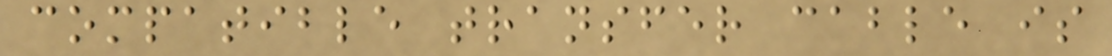compatible transfer cable is
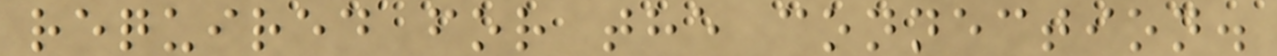required for the connection.
